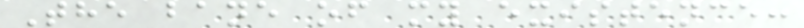The bane of my existence:
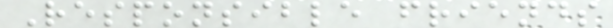Responsible friends
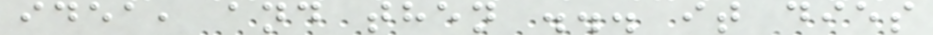idea, and then ... it dies
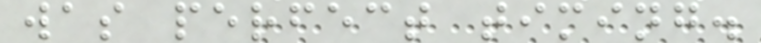was perfect timing.
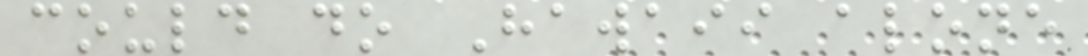could do Hawaii alone
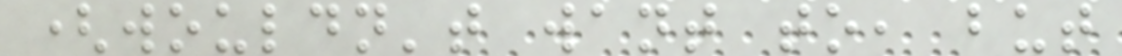(wouldn't want to, but
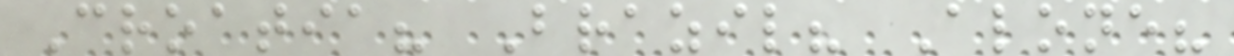Croatia? Brazil? Alone?
